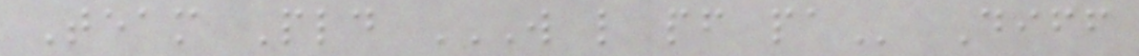Team Pld W L PF PA Diff
